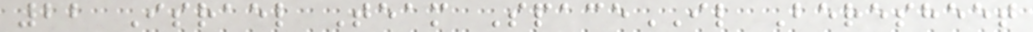22 Israel Team SpaceIL Beresheet
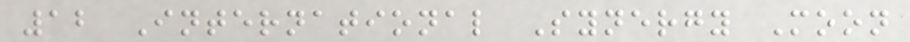12 International Synergy Moon
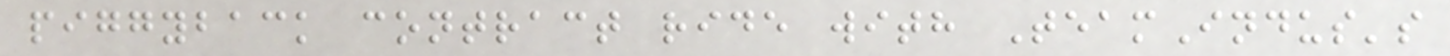piggyback contract ride with TeamIndus's
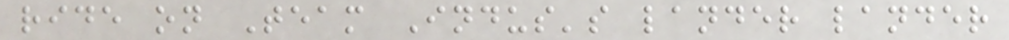ride on Team Indus's lander lander
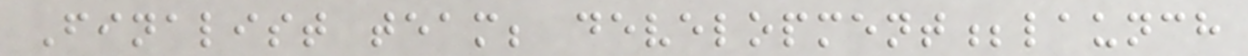Finalist team; development;launch
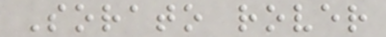Sorato rover
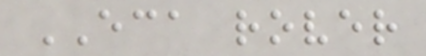ECA rover
